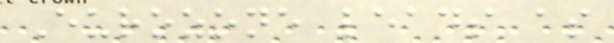Eurozone leads as
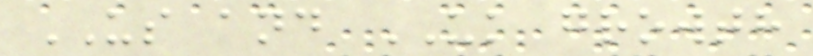US and UK growth
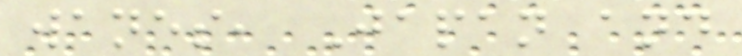wanes, Japan and
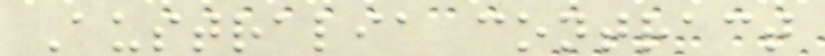Australia contract
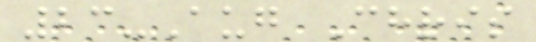23-Aug Chris
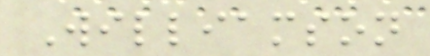Williamson
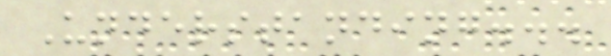Understanding...
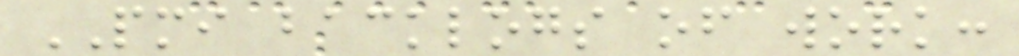PMI backlogs of work:
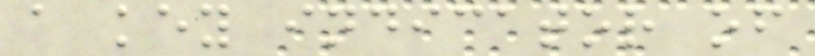a key indicator of
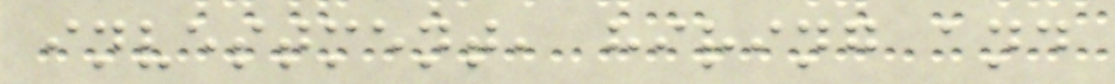investment, hiring and
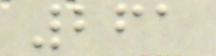261
